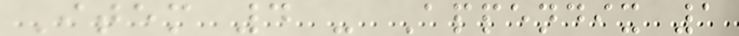Item 4 - Appendix 1
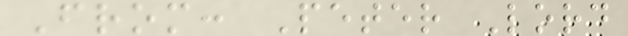From: Peter Lord
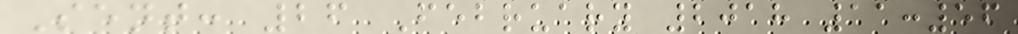Sent: 26 February 2018 11:56
